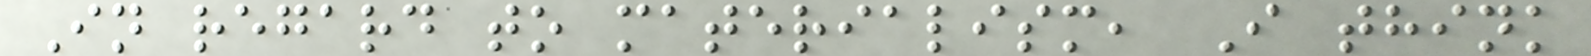In regard to materialism, I think
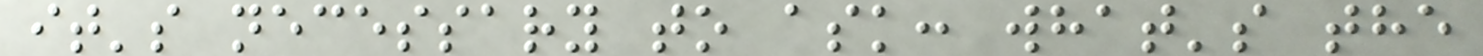it's necessary to ask: what's the
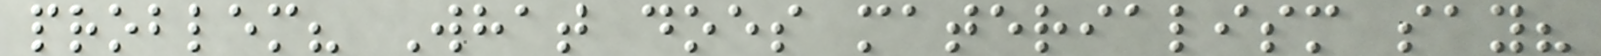problem? What does materialism say?
